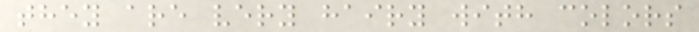they are very hairy with colors
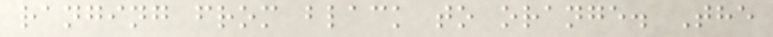ranging from black to orange. The
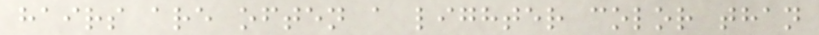hairs are often a lighter color than
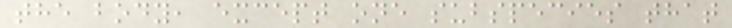the body, except one subspecies that
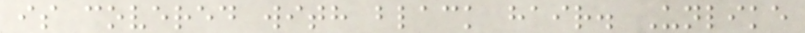is covered with black hair. Unlike
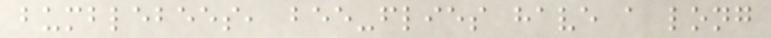bumblebees, bee-flies have a long
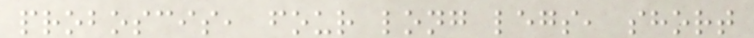proboscis, four long legs, short
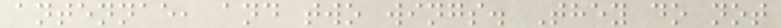antennae, and two wings. They do not
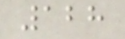128
